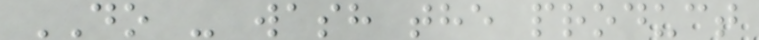DO - wash the product
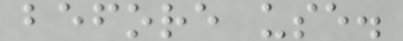before use.
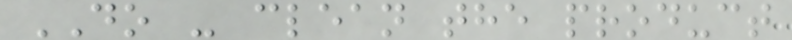DO - clean the product
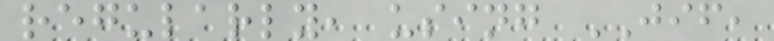regularly, using JIF,
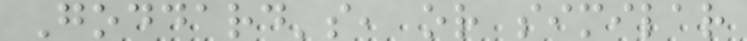Goddard's, or similar
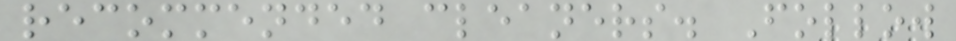recommended cleaners. Follow
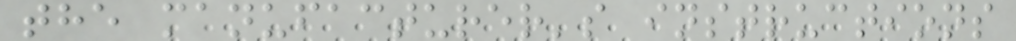the manufacturer's instructions
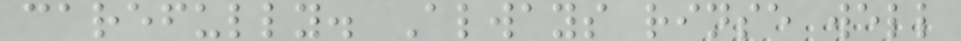carefully. Always rinse well
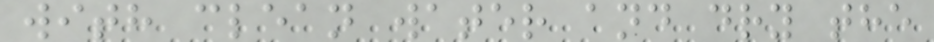with clean water and dry the
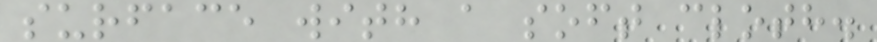surface with a soft cloth.
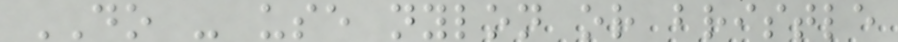DO - use nylon or bristle
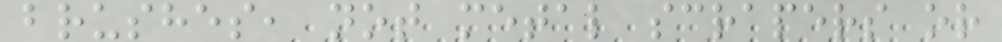brushes, not metal scrapers or
